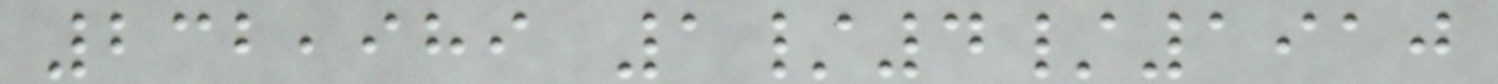232,989 1/4/1910
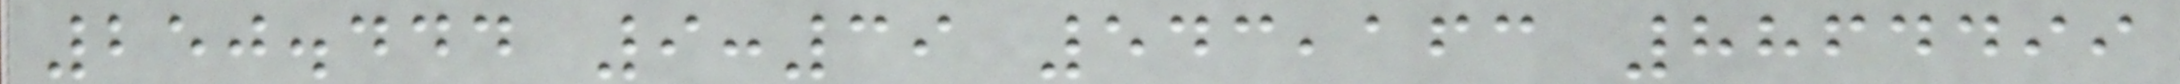250.444 9:39 543,163 8864499
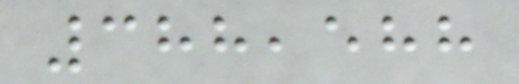388,588
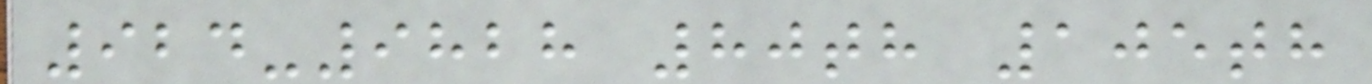924-9828 80th 105th
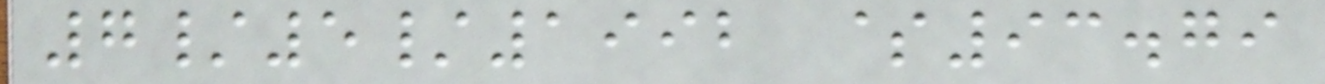7/5/1992 $93.79
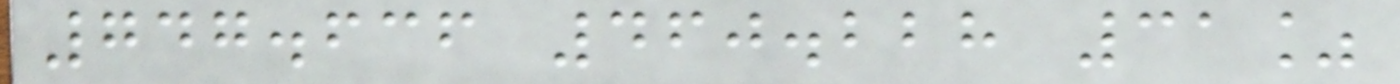747.636 460.228 31%
